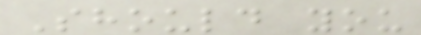Should you
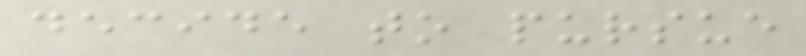decide to pursue
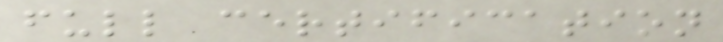full certification
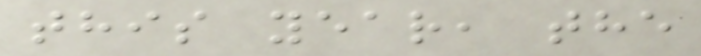this year, the
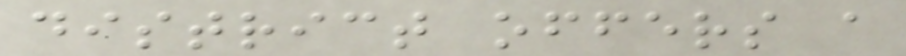district offers a
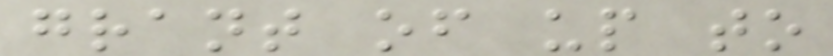grant of up to
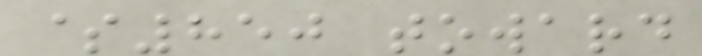$850 toward
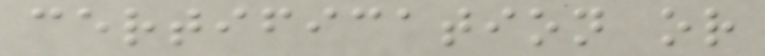certification or
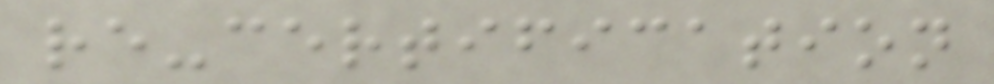re-certification
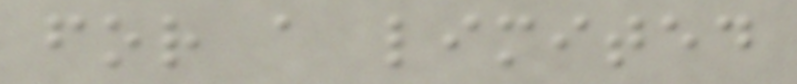for a limited
